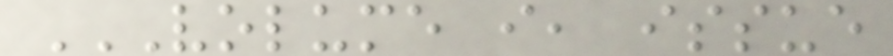VOLUME I, ISSUE
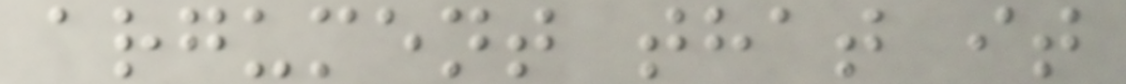argument that it
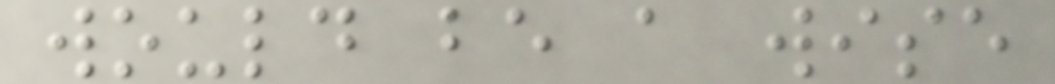would be a wise
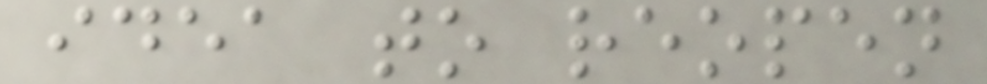idea to reopen
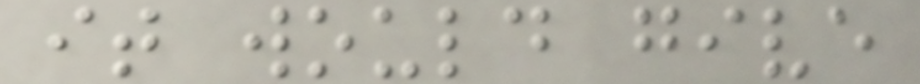it would give
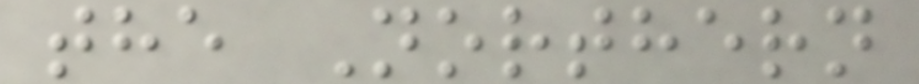the Northern
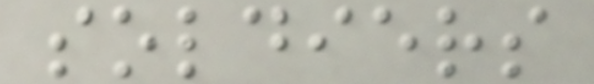soldiers
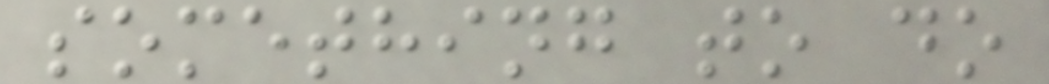something to do
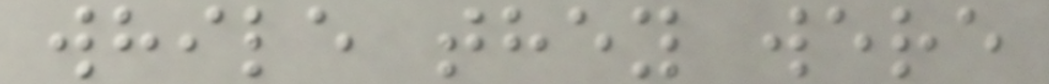while they were
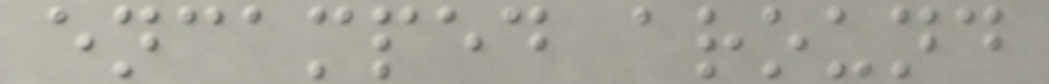encamped around
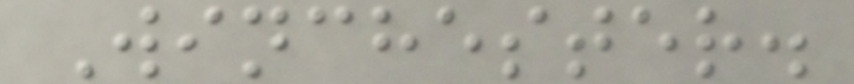Winchester.
